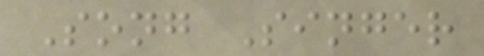Song Singer
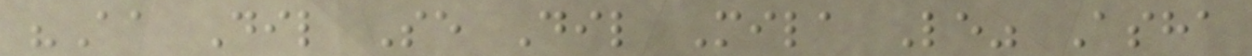"Aa Dil Se Dil Mila Le" Asha
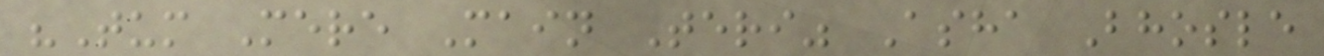"Tum Mere Main Teri" Asha Bhosle
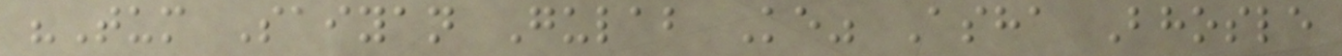"Tum Saiyan Gulab Ke" Asha Bhosle
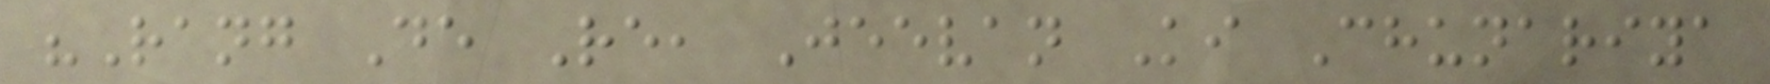"Rang De Re, Jeevan Ki Chunariya
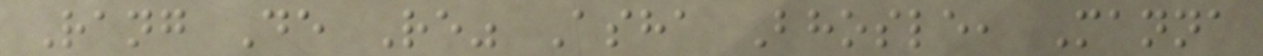Rang De Re" Asha Bhosle, Manna
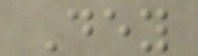Dey
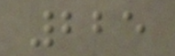225
